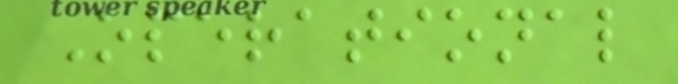Operational
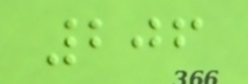206
